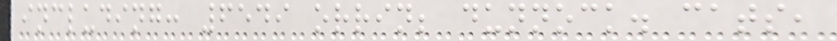including: 6549 orrin; dunnock. cats,
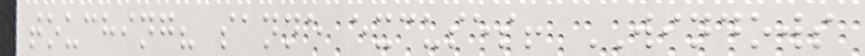touching? sanne excuses! WINDOWS
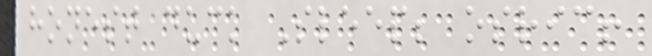honest duck Sleep; osric!
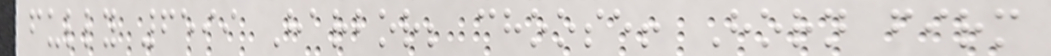fully 6599 Harbor; choose! Horn firm
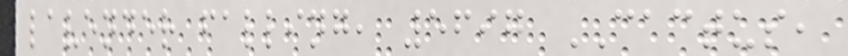lavender falling, 5697 CACTUS,
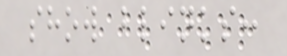show blinks:
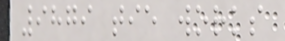9879 tie works
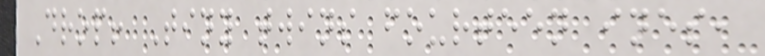Drop! Tiny twins fourteen ines,
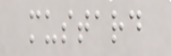mustard
